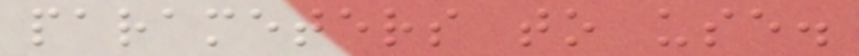parameters to use.
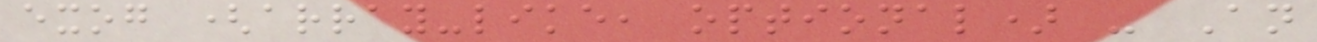exog (array-like, optional) - An
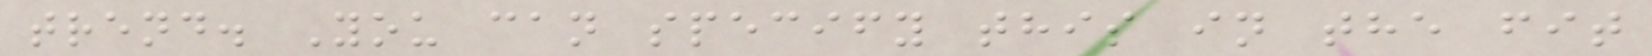trend. You can specify this in the fit
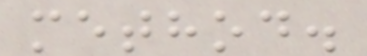method.
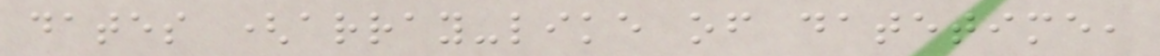dates (array-like of datetime,
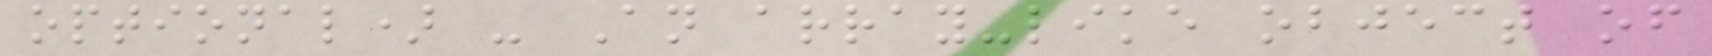optional) - An array-like object of
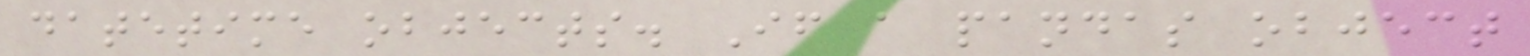datetime objects. If a pandas object
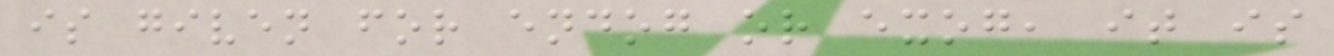is given for endog or exog, it is
